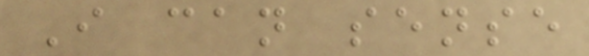I can sense
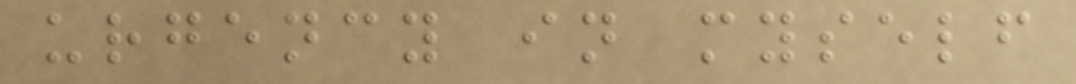urgency in myself
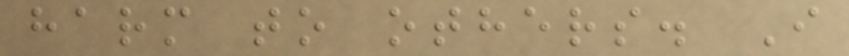harm to others. I
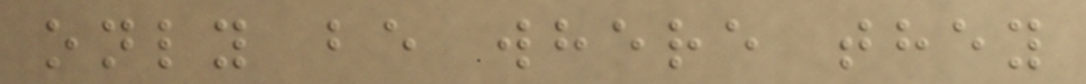only be where they
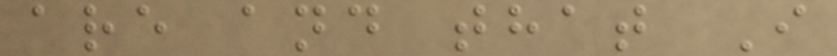are and that I
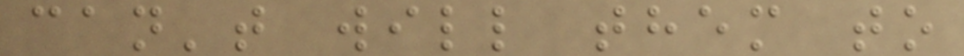can't will them to
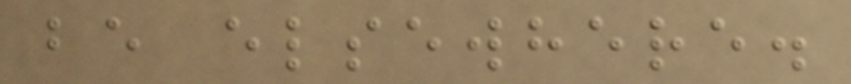be elsewhere.
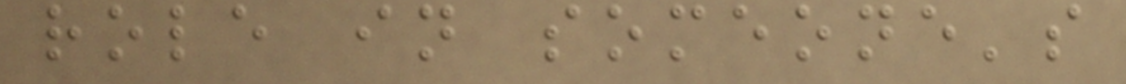role in someone's
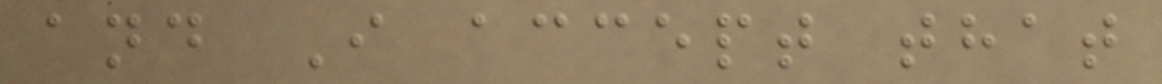and I accept that
